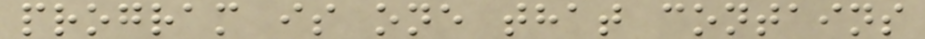program is one that contains
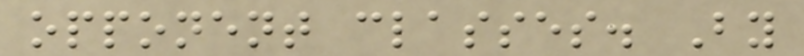opponent classes. By
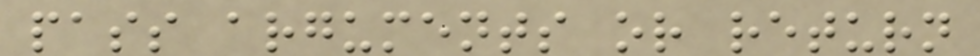pass arguments or return
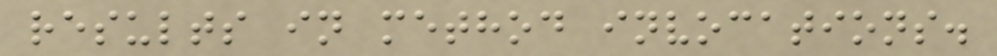results in method invocations.
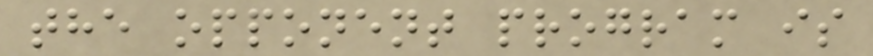the opponent program is
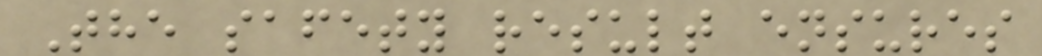The safety result ensures
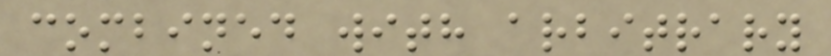combined with arbitrary
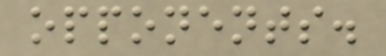opponents.
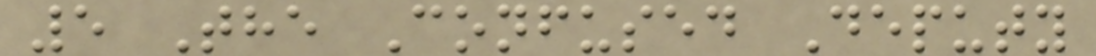5 The Confused Deputy
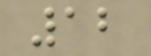12
